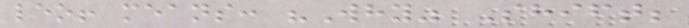leo! means: "Why" Shift;
